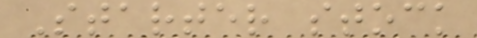Starter stock
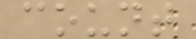count
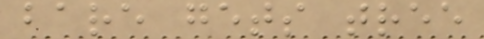bare gets tree
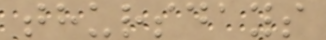thursdays
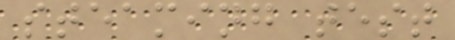steaming test
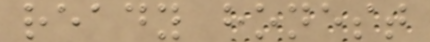ready honest
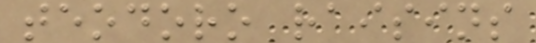teodoro raisins
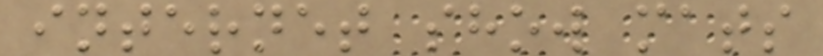internet show mats
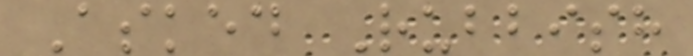Asked Rubbish
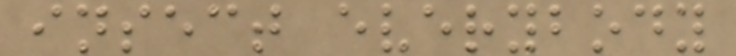insect everybody
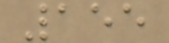155
